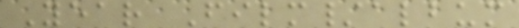Year Film/album
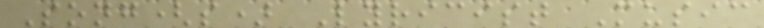Song(s) Lyricist Music
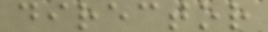director
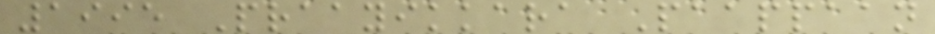1995 Praayikkara Paappaan
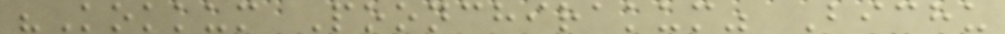"Kokkum Poonchirakum" Bichu
